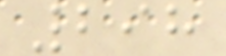298
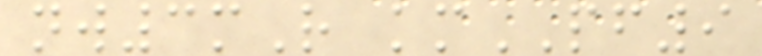nw3mR kmPF9
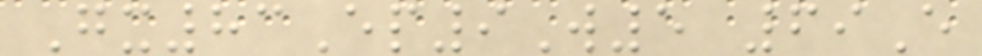Gx83Ep9W5 69E
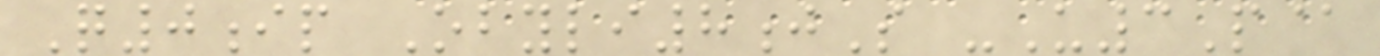Q0ip Obyli8jS -U3P@
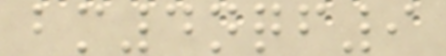bm4nqf9
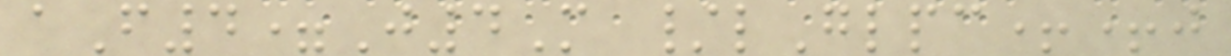aF4=J4M /lGlpc++j
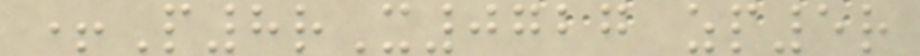+P8rX0727 zp5r
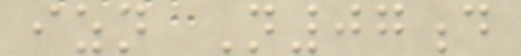izn N07d
